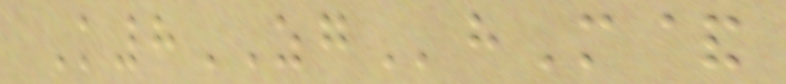K8ZGhM&
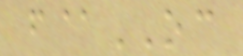f@OC
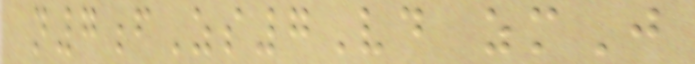n7fZs7Vd zmJ
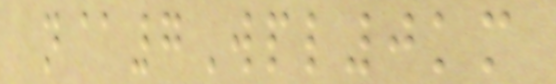n@7Wpl0km
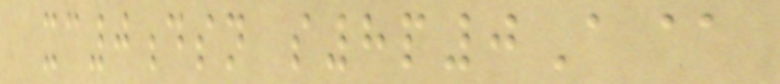xc0dsn s8p0A@
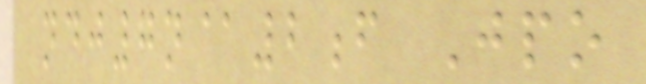ndj7n@2f Jpo
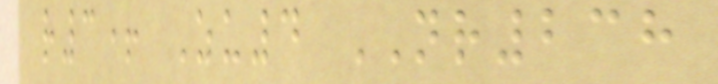r3+ Zu4 NR238
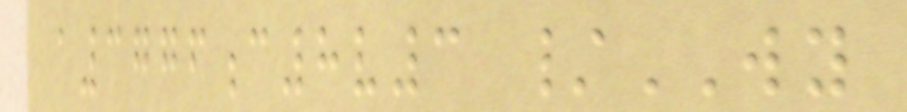a3776c8v3 /WY
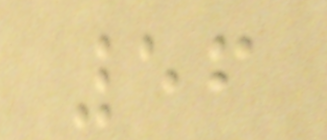56
